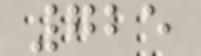725
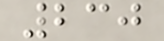230
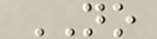NO
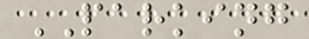PARKING
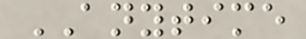ANYTIME
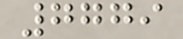7779
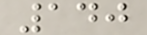140
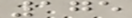175
